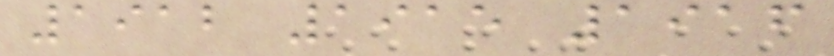1912 1915 1916
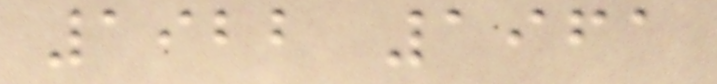1922 1961
